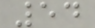54
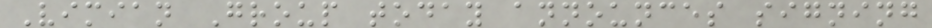Vimian Group today announces signing
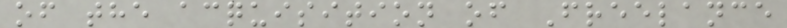of the acquisition of Freelance
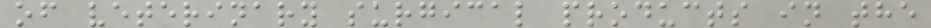of veterinary surgical products in the
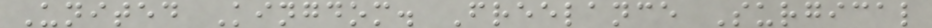United Kingdom. Freelance Surgical
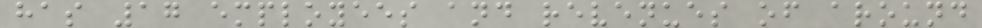has 17 employees and revenues of around
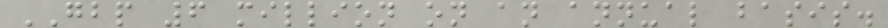GBP 6 million on an annual basis.
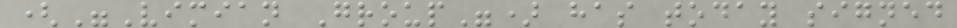("Vimian Group") has today signed
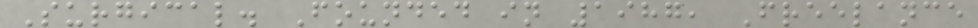Surgical. Founded in 1987, Freelance
